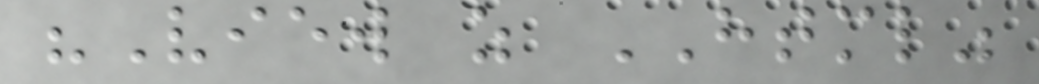"View as HTML"
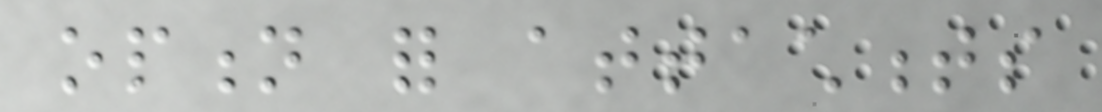option for attachments
